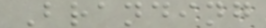Branding
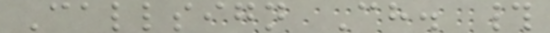Callsign Ch. #
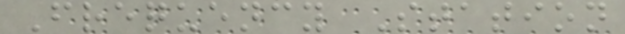Frequency Station
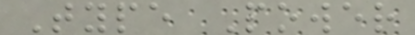Type Power
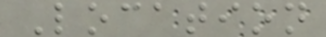Location
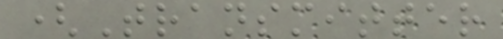(Transmitter
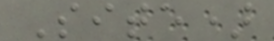Site)
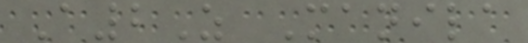A2Z Manila
